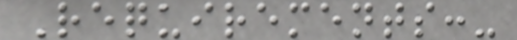Requirements:-
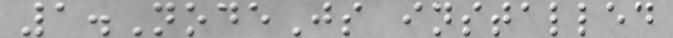1.NodeJs installed
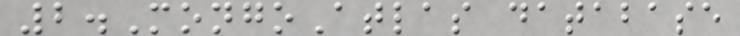2.MongoAtlas database
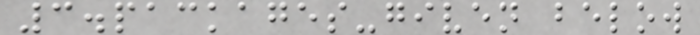3.packages-given below
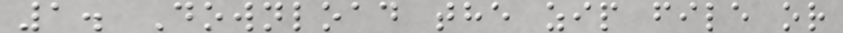1. Download the zip file or
